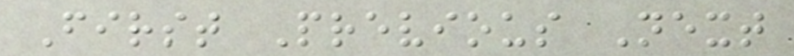First Previous Next
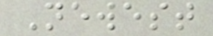Newest
